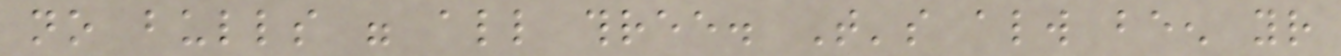no bulls were all three. That's always been your
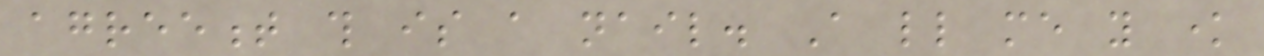agreement this is a nail. A little me you know
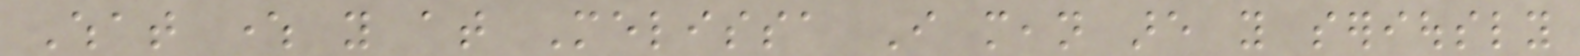What where you at Melissa I mean are you seriously
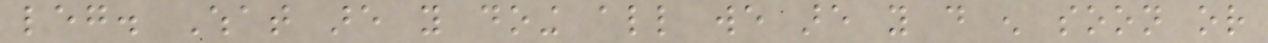leg. What are you doing all we are you do enough soon or
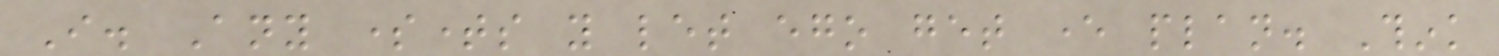I. Any sometimes you let ego get ever plan. Think
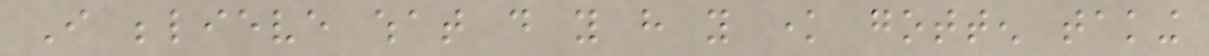I believe what do you have you know gotten taking
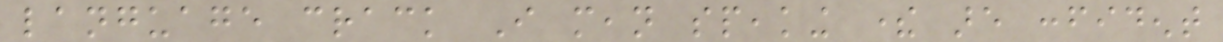language crack I mean speaking there are confident
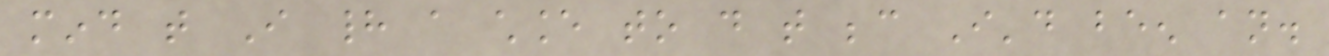mind that I had a chance to do that because I'd been an.
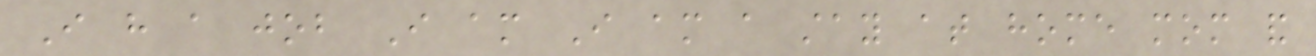I have a job I am I am a stay at home mom and
